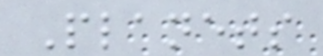Planets
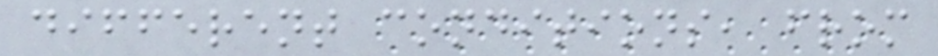different conditions, from
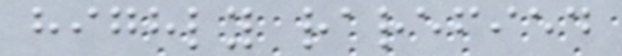highly rarefied
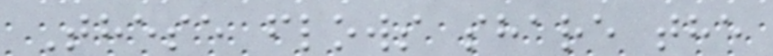These flows share the
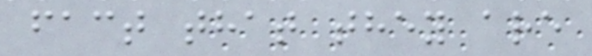fact that they are
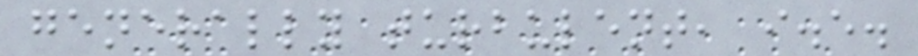generally turbulent, i.e.
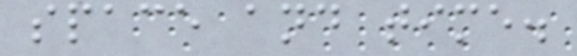space and time.
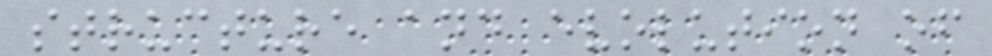structure and evolution of
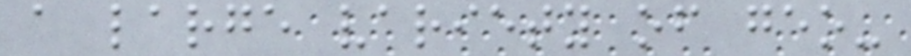a large variety of geo-
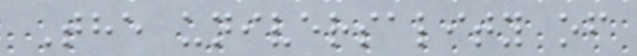The universality of
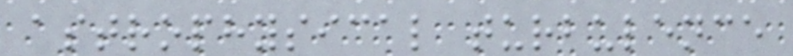astrophysical turbulence
